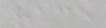race
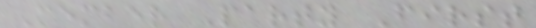Member Party First
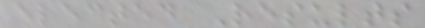elected Results
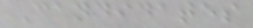Candidates
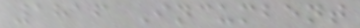1816 Incumbent
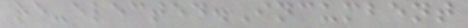re-elected.Incumbent
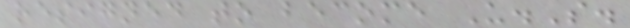resigned to become U.S.
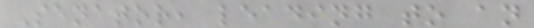Senator, leading to an
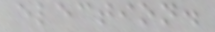election.
